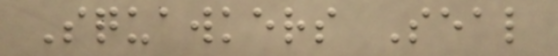Squawkers Seal
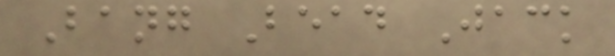Bang Bead Jack
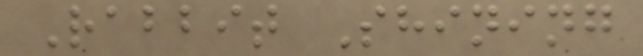Rabbit Shining
